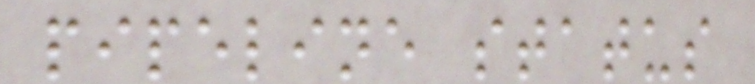pipeline status
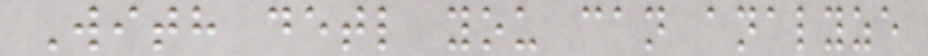With detl you can analyze
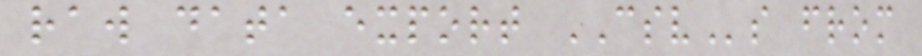raw data export CSVs from
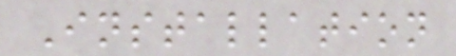Installation
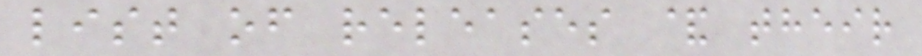list of releases & their
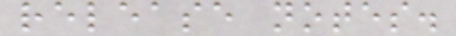release notes.
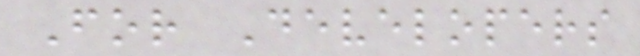For Developers
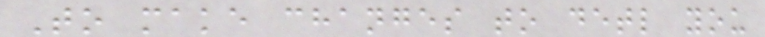To make changes to detl you
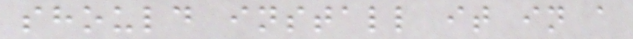should install it in a
